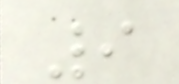9
